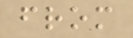from
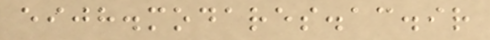eijh.modares.ac.ir
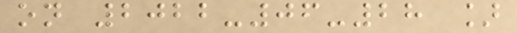on 2022-06-28 ]
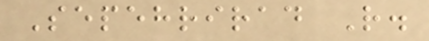Sepehrirad R.
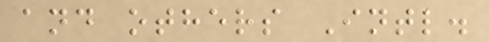and others Intl.
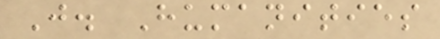J. Humanities
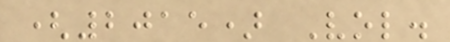(2015) Vol.
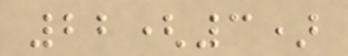22(3)
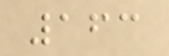163
